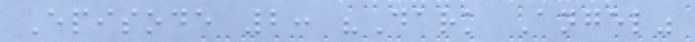Episode 2: "Dark Angel"
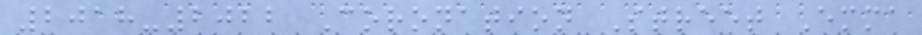2018-2022 Coronation Street Emma
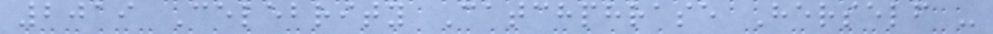2019 Celebrity Catchphrase Herself -
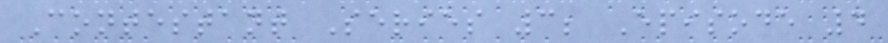Contestant Series 3; Episode 4
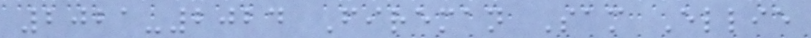2021-2024 Fireman Sam Ellie
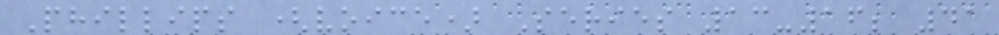Phillips (voice) Series 13-16; 41
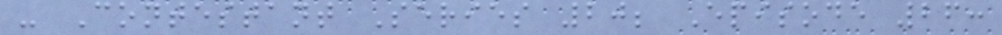- Contestant Series 20; Episode 26:
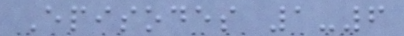Episodes 1-6
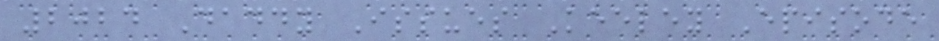2024 Daddy Issues Keeley Episode
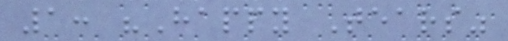1: "Happy Tears"
